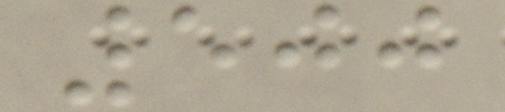500
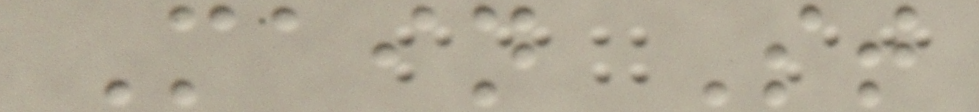Main St
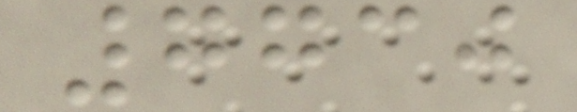7730
